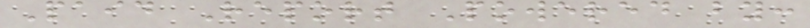Paid Report Powered by:
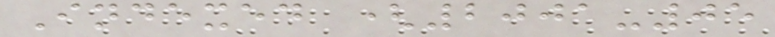Indexed (2001-05
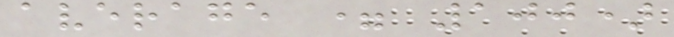average = 100)
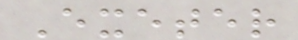Exeter
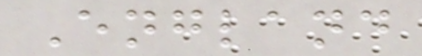England
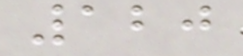120
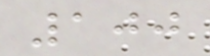100
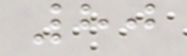80
